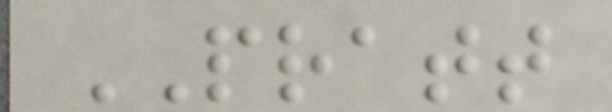PRATT
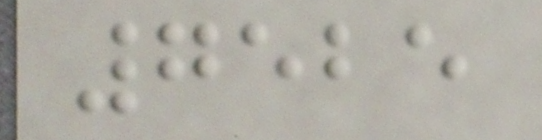7525
